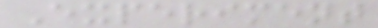Experiment
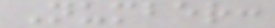Number:
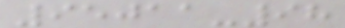95011-98
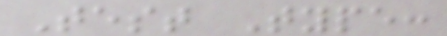Test Type:
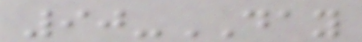90-DAY
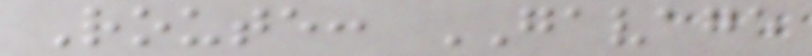Route: GAVAGE
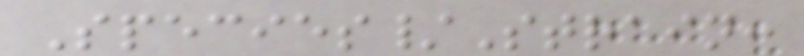Species/Strain:
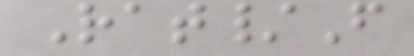Rat/F
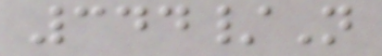344/N
